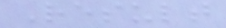Result
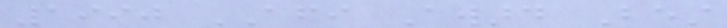1990 AFI Award Best
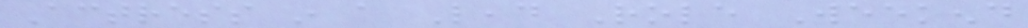Actress in a Lead Role Weekend
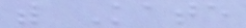with Kate
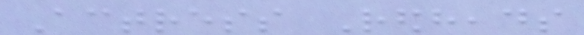Actress Redheads
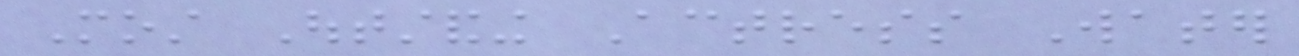Most Outstanding Actress Water
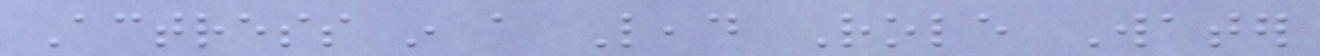Actress in a Lead Role Water
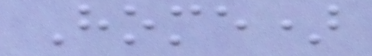Home)
